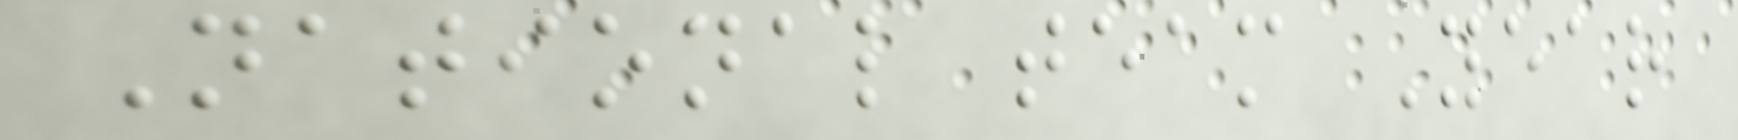National team Year
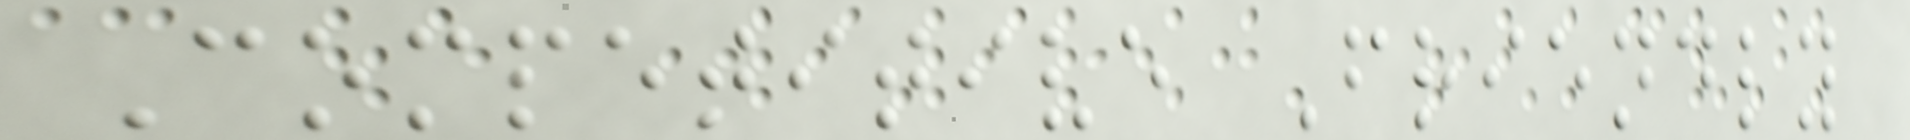Competitive Friendly
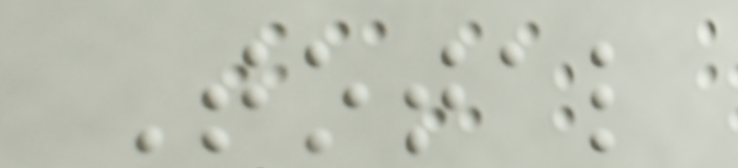Total
